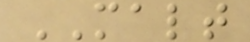MALT
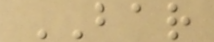BAR
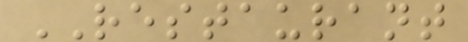RESTAURANT
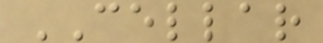CELLAR
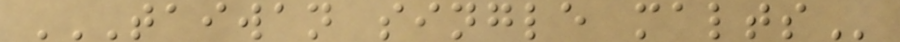TAIWAN SINGLE MALTS
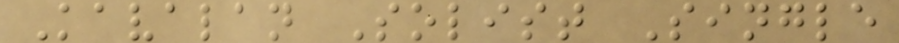Kavalan Solist Single
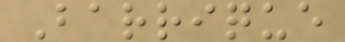Barrique
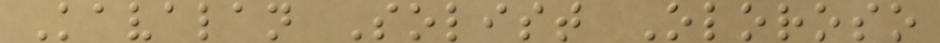Kavalan Solist Oloroso
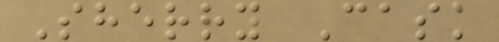Sherry Cask
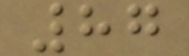87
